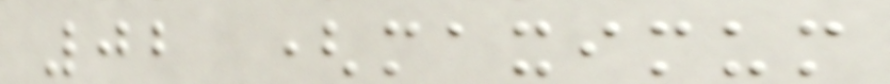02 (maximum
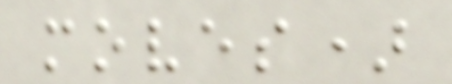moves)
